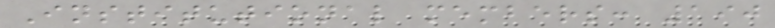Institutional members: 190
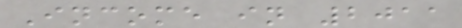Income in 2011
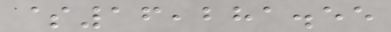$16,281.55
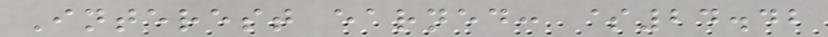Interest earned: $24.42
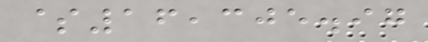$16,305.97
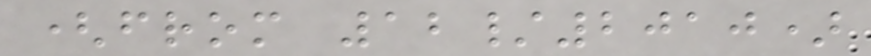(from 12/2010)
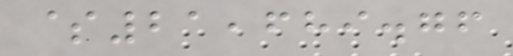$21,689.76
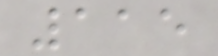115
